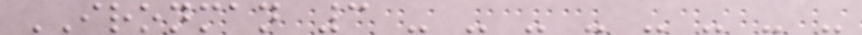IRONMAN 3 - - - - - - - -
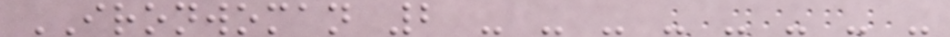IRONWOMAN 2 - - - - - - - -
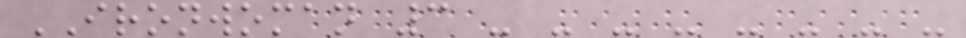IRONWOMAN 3 - - - - - - - -
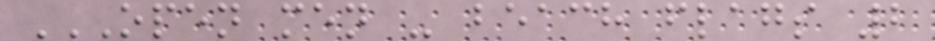OPEN MEN - BEACH FLAGS 2
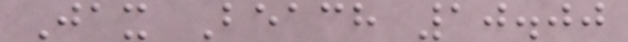Jax Beach 10.00
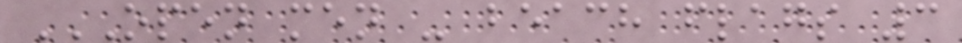OPEN MEN - BEACH FLAGS 3
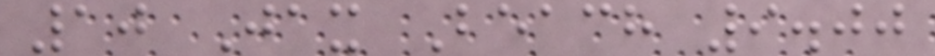10 Jax Beach 9.00
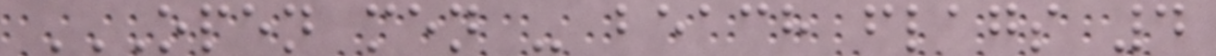OPEN MEN - BEACH FLAGS 4
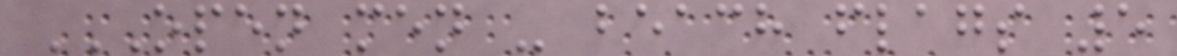OPEN MEN - BEACH FLAGS 5
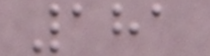181
